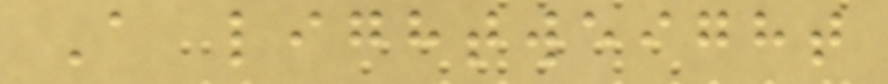A lightweight
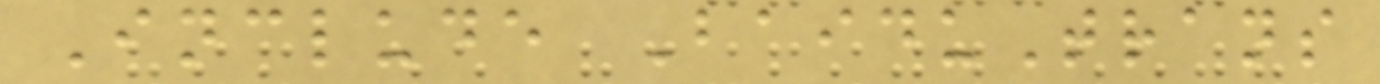Include BaiduTrans
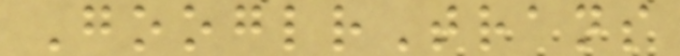GooglrTrans
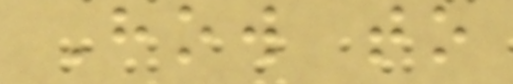How to
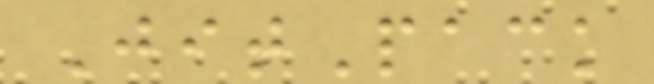JitPack
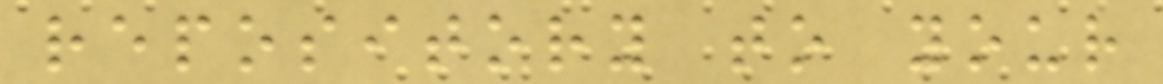repository to your
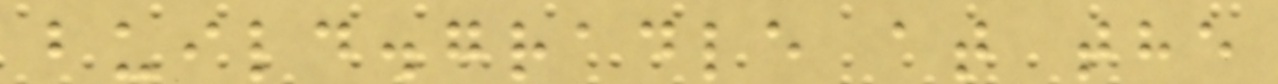build.gradle at the
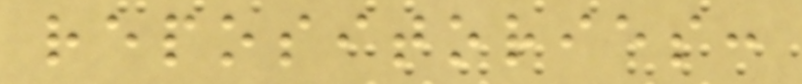repositories:
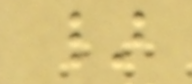}
